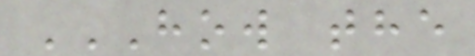HOW THE
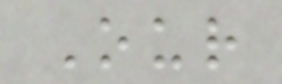Our
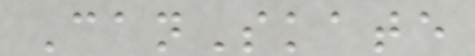CanSkate
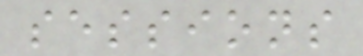sessions
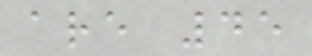are 45
